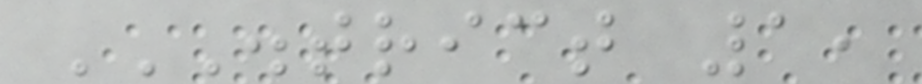DISTRICT 1,
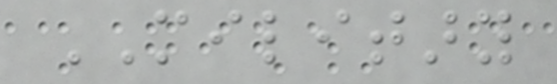MILITARY
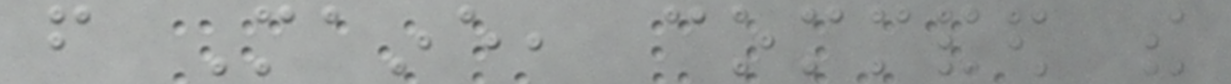from Maine, commanded the
